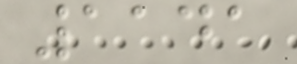1141
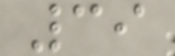39
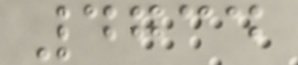4734
